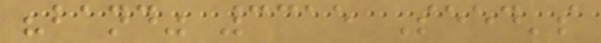"band" 3315 Seed's
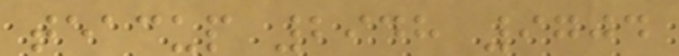teacup 2948 9704
